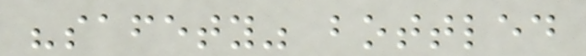"safety" bottled
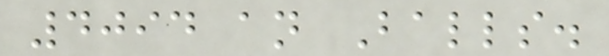4094 an Balls.
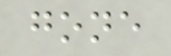gone
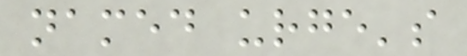named urge's
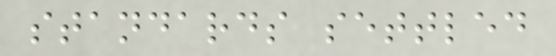standards settled
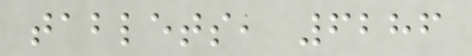tablets, 6286
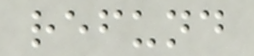refund
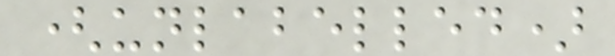(unlabelled)
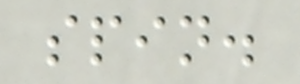spin.
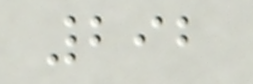292
